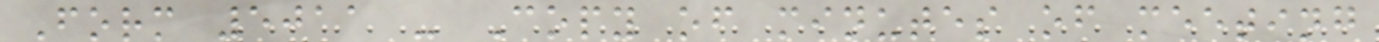Form 5011 - Copy of minutes of meeting
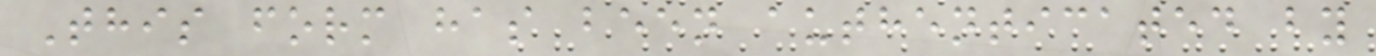This form has been authenticated by
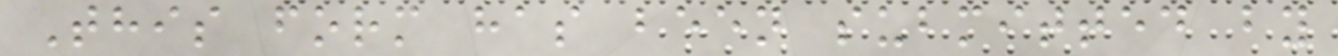This form has been submitted by
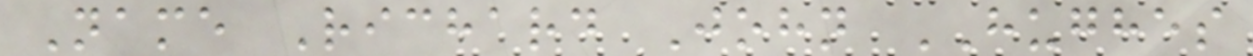Name Richard John HUGHES
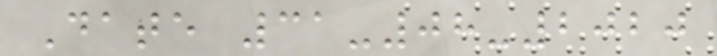Date 31-08-2020
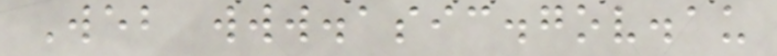Web www.asic.gov.au
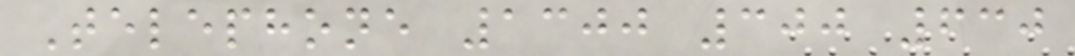Telephone 1300 300 630
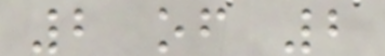2 of 2
